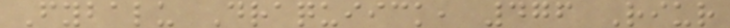Fybalu Draquiick, 476 Riur
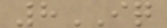8IQ
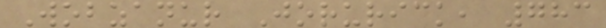Wobzanur Jorurick, 783
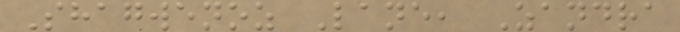Shagwenoz Lane, Zandra
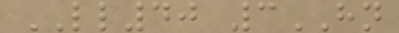LL40 3HN
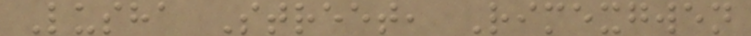Lusha Street, Rimexgwen
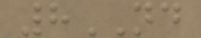8ND
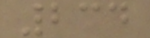234
